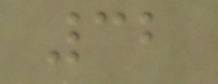32
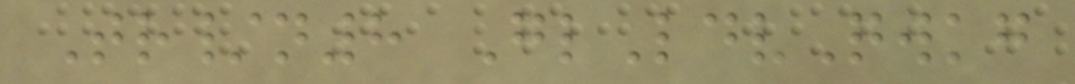Tr/n8 GlLdvQwkg
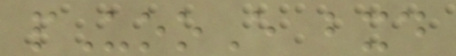pUooE bxd
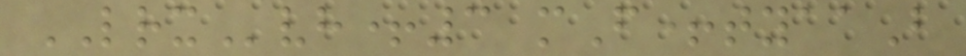LRXvh+3 mF+tyaaB
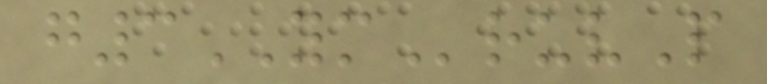g3YMruvP
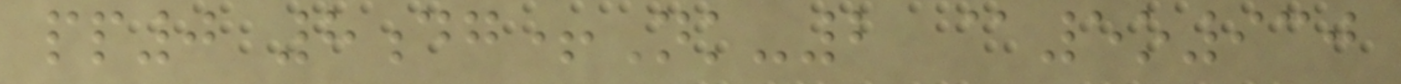pp0 8dg+Nk-2 @5o930
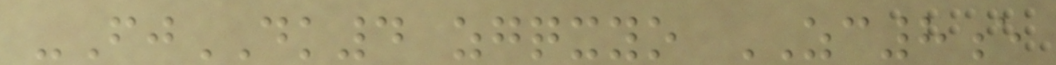-FjDK4 zgqxyo ZC8e
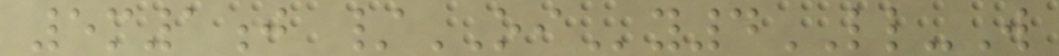5m1j /OIy4LL-W
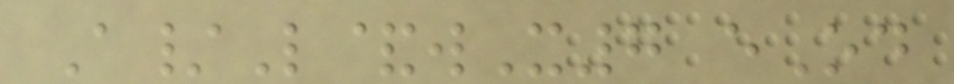A/L&wX7 eOd
